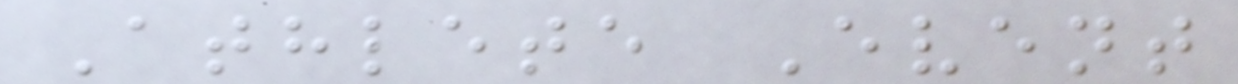Athlete Event
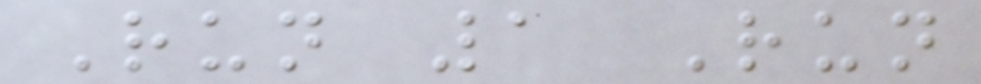Run 1 Run
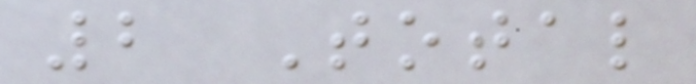2 Total
